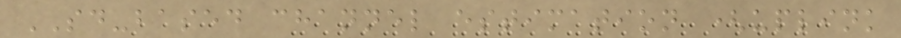SD-based channel estimation (uplink
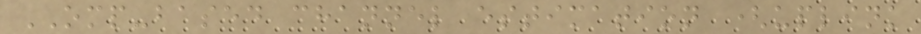OMP-based channel estimation (uplink
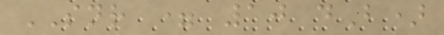SNR = 10 dB)
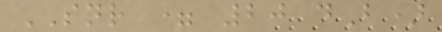SNR = 20 dB)
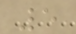5
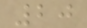20
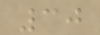30
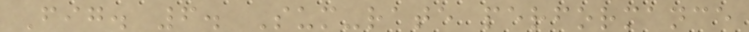Fig. 6. Sum-rate performance
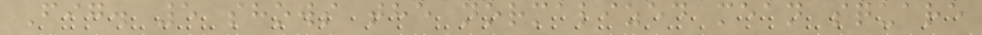Fig. 5 shows the normalized mean square
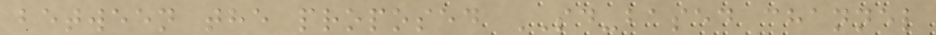between the proposed SD-based channel
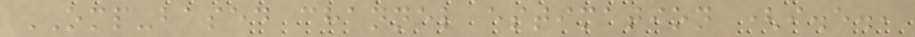OMP-based channel estimation (i.e.,
